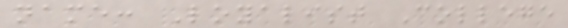name: Loyalist College
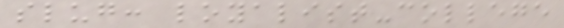slug: loyalist-college
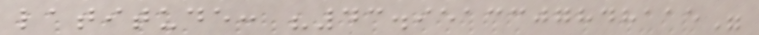latitude: "43.9513307848115"
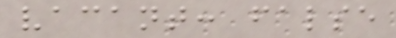vacant: false
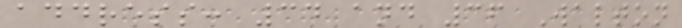address: 34 and 36 Walton
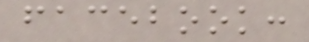facebook:
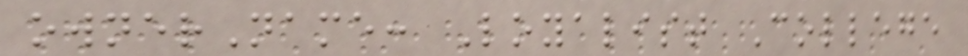ownerName: Loyalist College
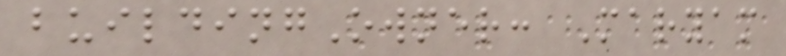buildingOwner: Maryam
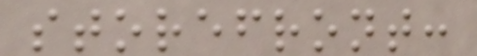storefront:
